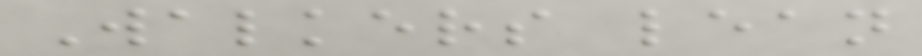Walkers lean
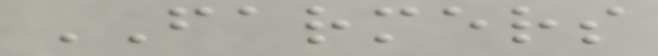FARMERS
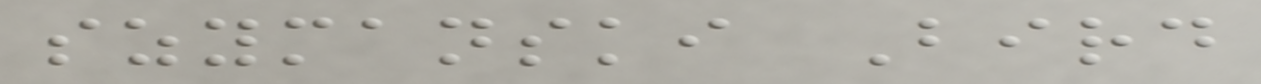szymanski Bird
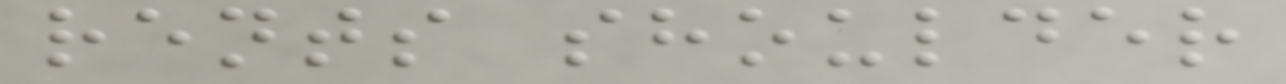rents shoulder
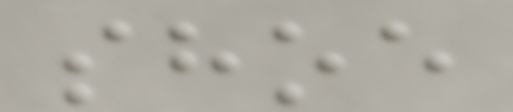shoe
